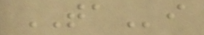TAi
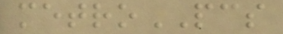metroPCS
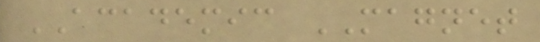ACADEMIC MAGNET
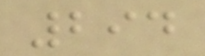294
